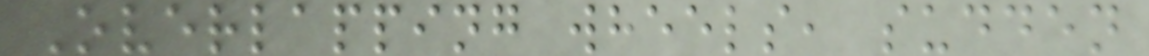Overlapping wheels, sudden
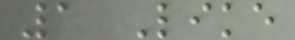1 Like
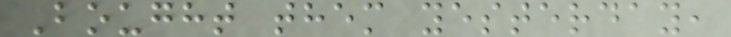Bought them yesterday,
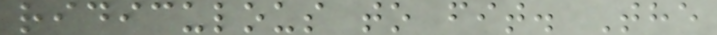ridiculous to fit. The
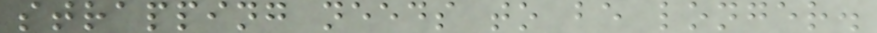strapping needs to be longer.
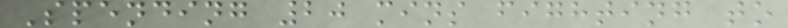Spending 20 mins fighting to
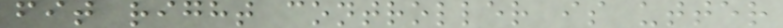fit right controller is utter
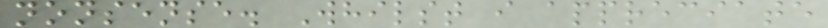nonsense. Whilst i appreciate
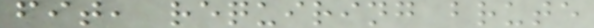fit, requiring brute
